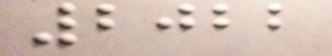2022
